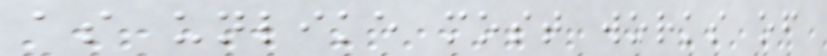as unlike most works of
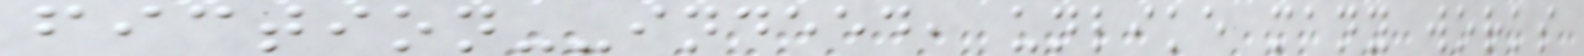fiction--indeed, unlike many works
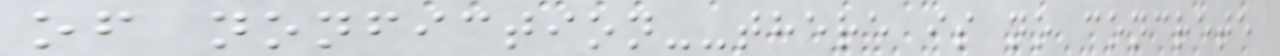of nonfiction--there is no concrete
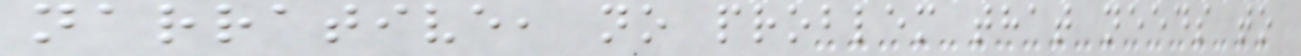narrative, no problem that needs to
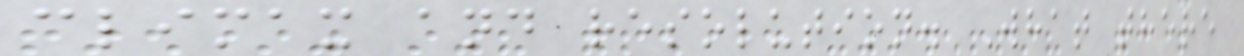climax and resolution. What there
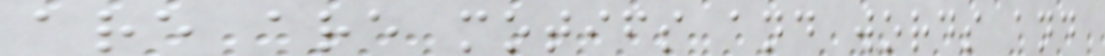are are motifs and words and
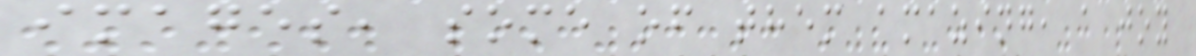images, some of them amazing, a joy
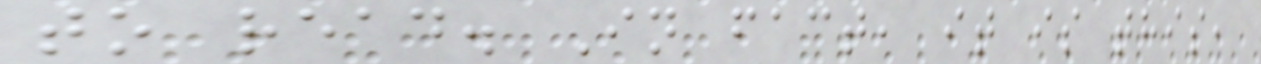to read. In fact, it is this,
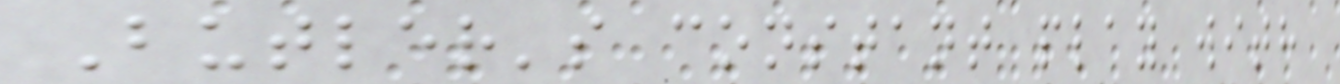Butler's constant play with
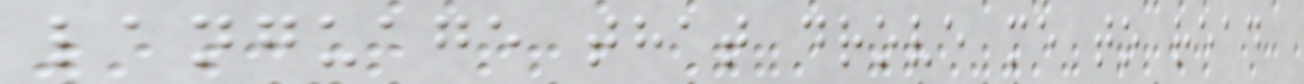language that drove me to read
